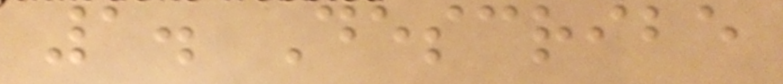1. Describe
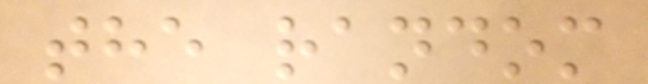the random
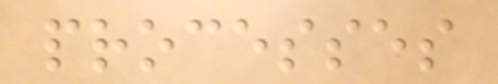processes
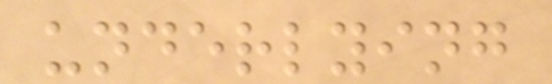underlying
